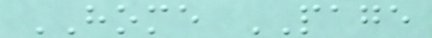HOME PAGE
